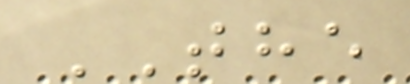THE
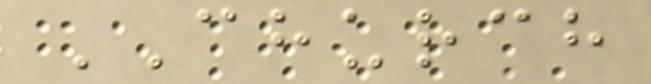CHURCH
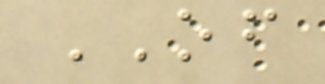OF
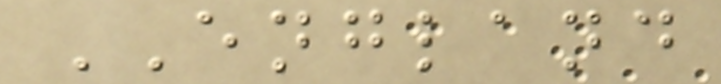ENGLAND
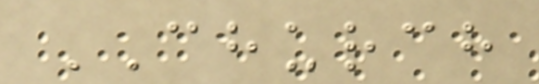CHURCH
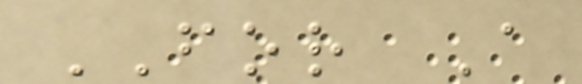FOR A
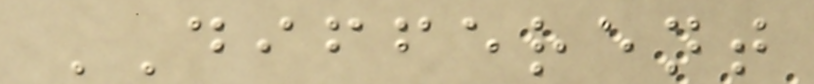DIFFERENT
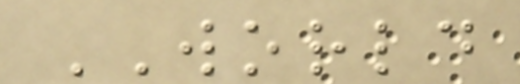WORLD
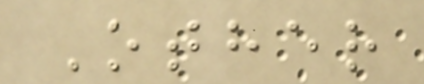Other
